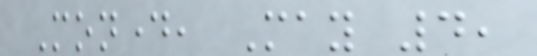Monday, May 4,
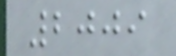2009
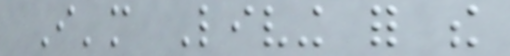I'm Living for the
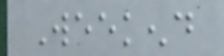Weekend
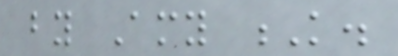by Amy K.
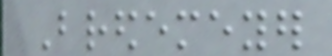Bredemeyer
